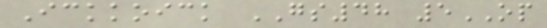Ickkoick GS48 5OP
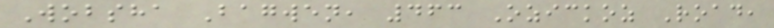Wobsha Bagwen, 463 Ozickoz Road,
